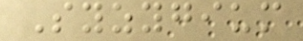Syzygium
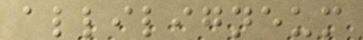alliligneum
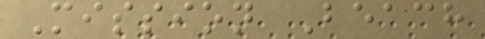Mission Beach
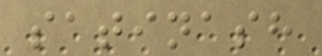satinash
